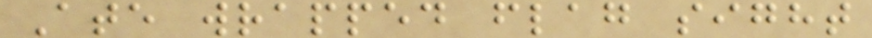Ate wrapped flag sight
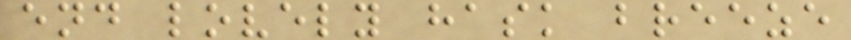end lovely hask breeze
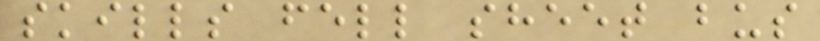skills fell sheet bus
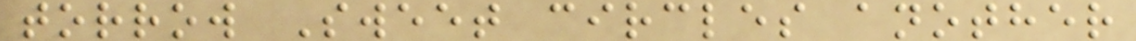torrow Sweet circles another
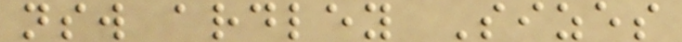nsw ardley Sizes
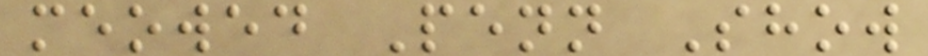meowed Penn Show
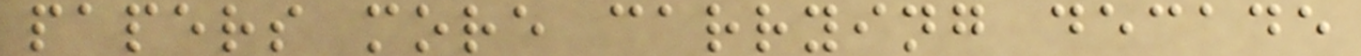papers more carrying decade
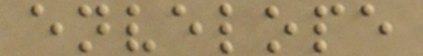envelope
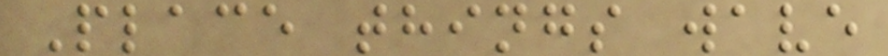Place things wave
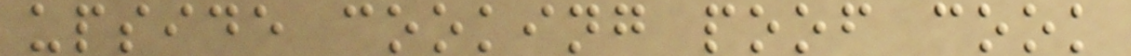upside cooking poof cook
